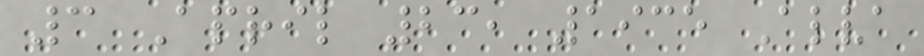3 April 23, 1935 Alva
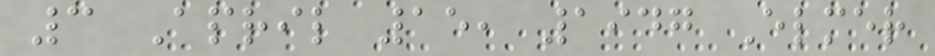3 April 15, 1947 Elmer
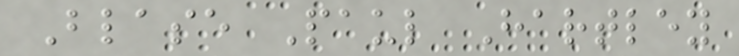Blase Paul Hartley
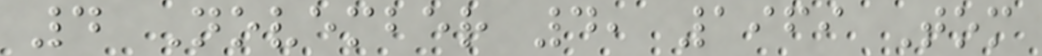4 November 4, 1969 Tom
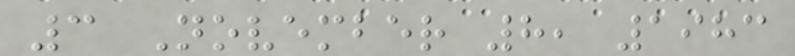3 November 8, 1983
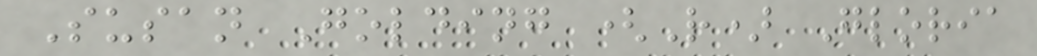Susan Golding (R) Gloria
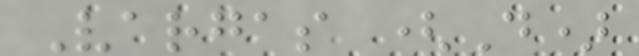Vargas (D)
